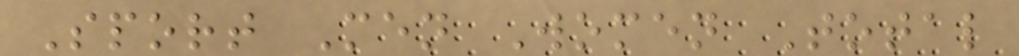Sport Men Women Total
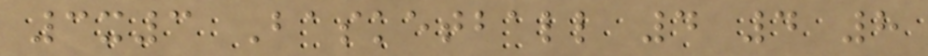3x3 Basketball 4 4 8
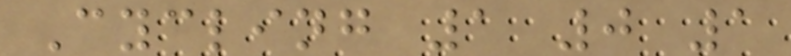Cycling 1 0 1
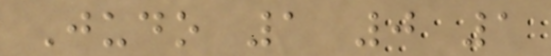Judo 1 0 1
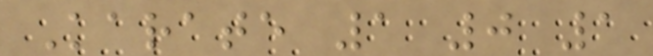Karate 1 0 1
